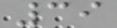39
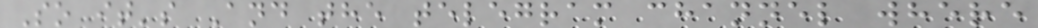So it's And the telegram channel where
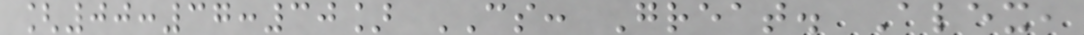[00:37:30] CS: Great. Alex,
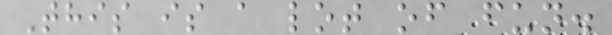This is a lot of fun.
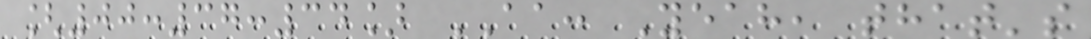[00:37:34] AA: Yeah, that's
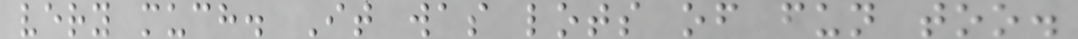very much. It was lots of fun too.
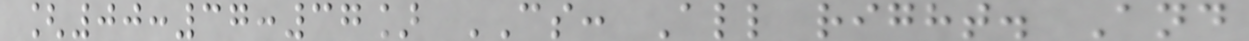[00:37:37] CS: All right. And
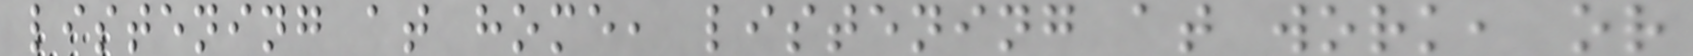listening at home, listening at work, or
